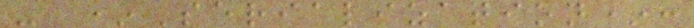- *Serialization*:
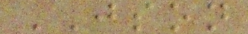JSON
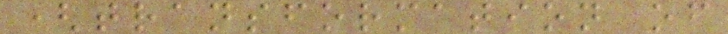(transformation of
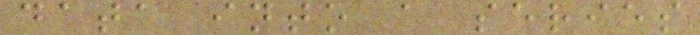data into a series
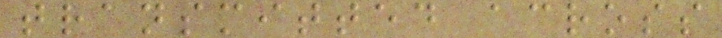transmitted across
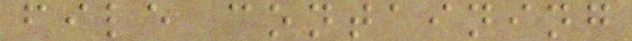file containing
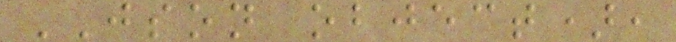JSON object),
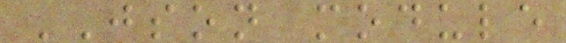JSON module
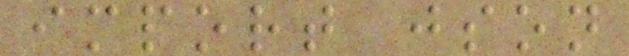import json
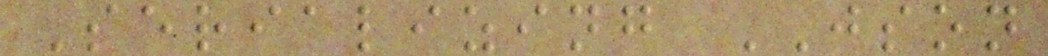Serializing JSON
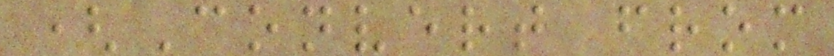(Convert from
